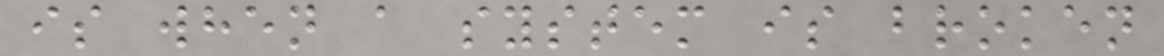is when a system is broken
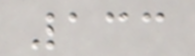133
